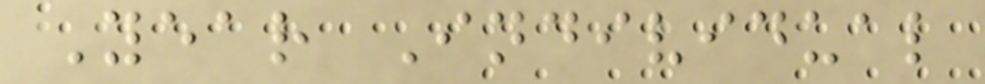Year Individual
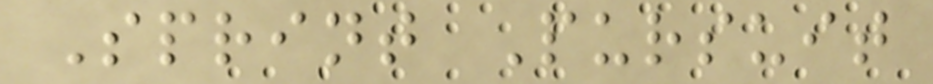Sprint Pursuit
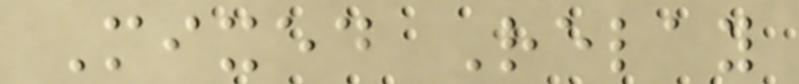Mixed Relay
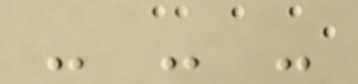- - -
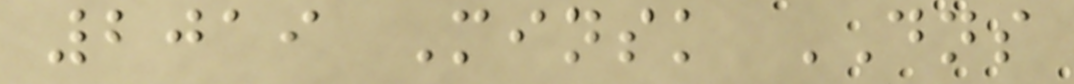2019 Minsk DNS
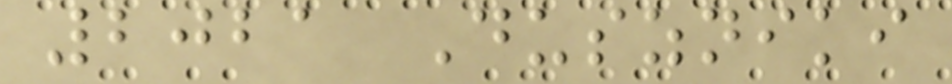2021 Duszniki
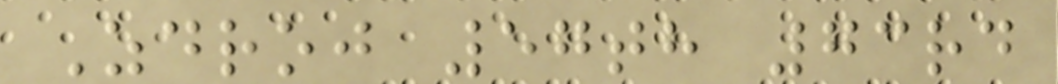Zdroj 57th 73rd
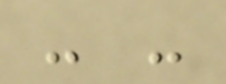- -
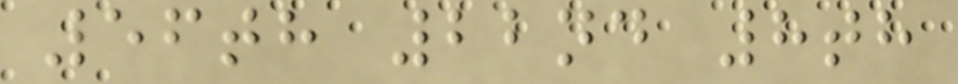56th 22nd 8th
